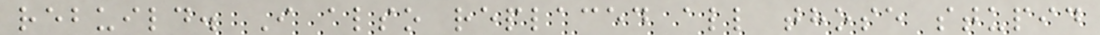rebuild. I also replaced all those stupid
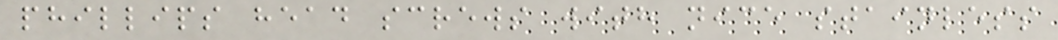phillips head screws with nice stainless
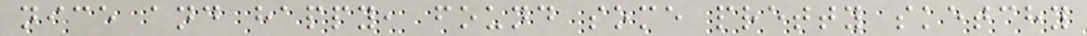nice and happy, found some pretty sketchy
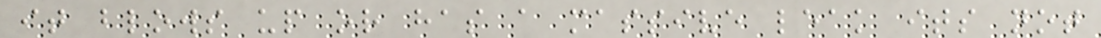it blows up or has a massive leak its not
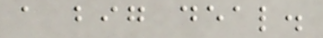a big deal.
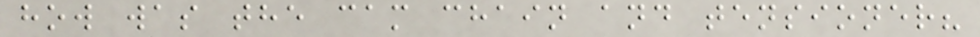how was the cam chain and tensioner?
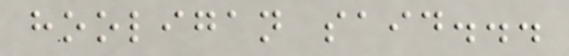hooligan said...
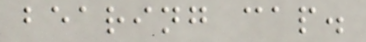bearing cap.
